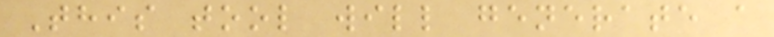This tool will generate a
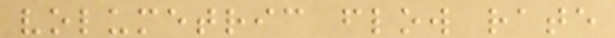volumetric flow rate
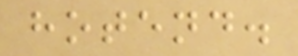hotend.
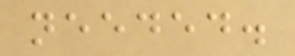needed.
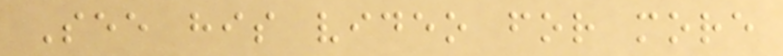See his video for more
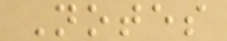Notes
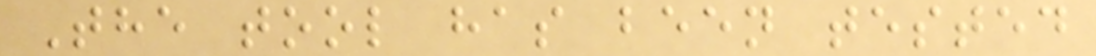The tool has been tested
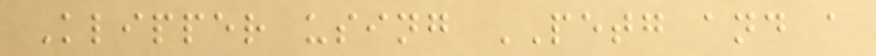Klipper using PETG and a
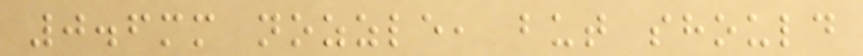0.6mm nozzle, but should
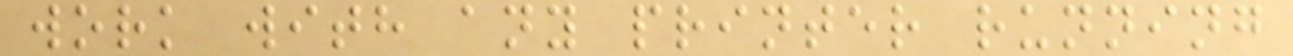work with any printer running
